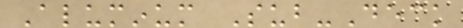Aluminum Sub-Deck
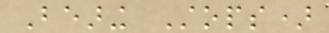Bearing Stops)
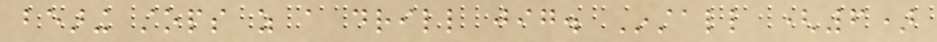bearing stops as a drill jig. Install (6)
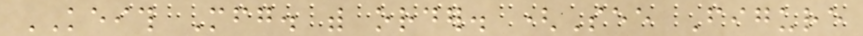KEITH Mfg. with order. (See Figure
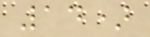14)
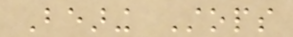Bearing Stops
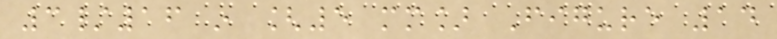3/16 in [5 mm] Figure 14
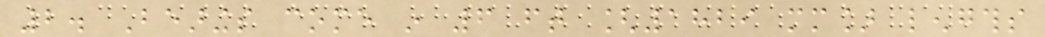2. Bearings come in 6 ft [1829 mm] lengths
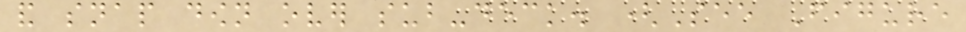and snap down over sub-deck. (See Figure
